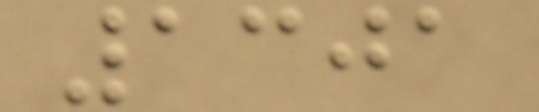1301
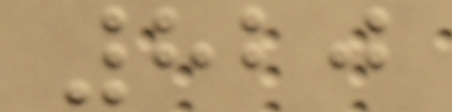820
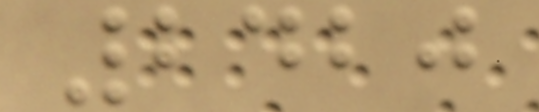2420
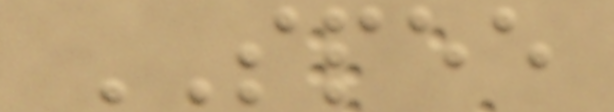SPEE
